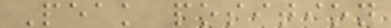Peak position
